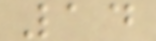14
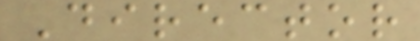Director
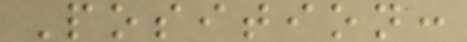Position:
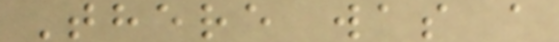There was a
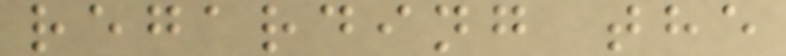regarding the
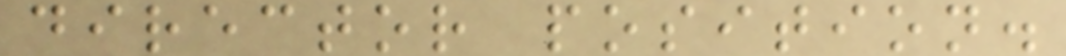director position.
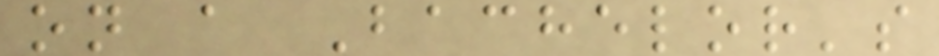on a Bachelor's
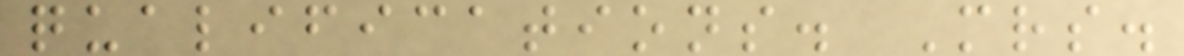qualifications. Mrs.
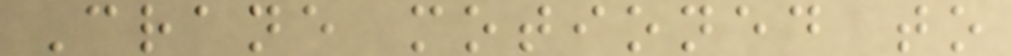Crane motioned to
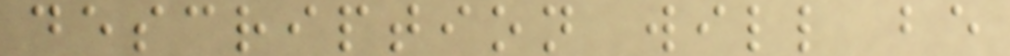description will be
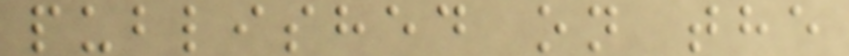published on the
